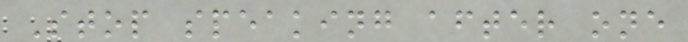Stop speaking after one
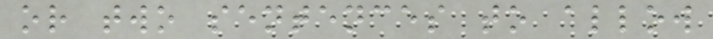or two sentences to allow
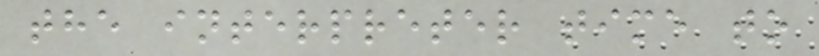the interpreter time to
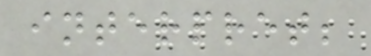interpret;
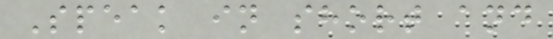Speak in short and
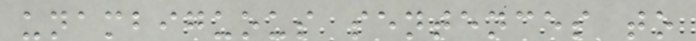unambiguous sentences to
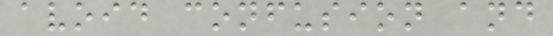avoid confusion and
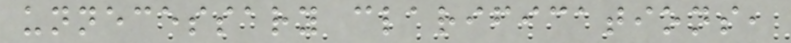unnecessary clarifications,
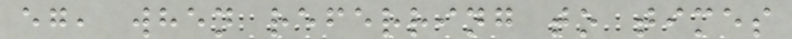eg, when referring to times
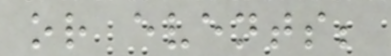or events;
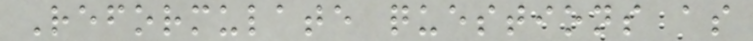Reformulate questions as
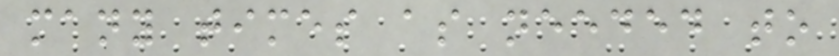many times as needed to
